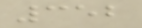352
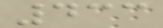433
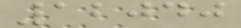12040
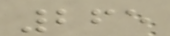265
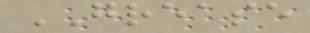GREASE
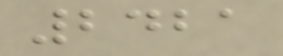2421
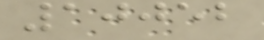10052
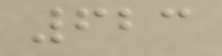623
